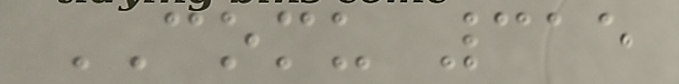COMU 315
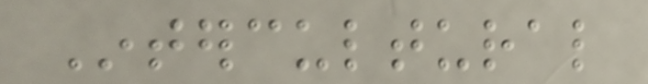Intercultural
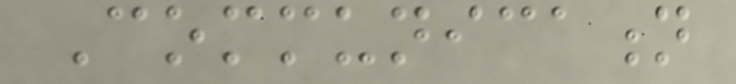Communication
